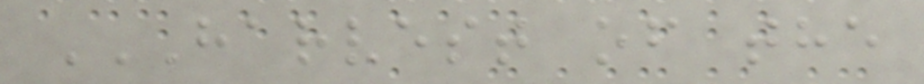HARVEST OF THE
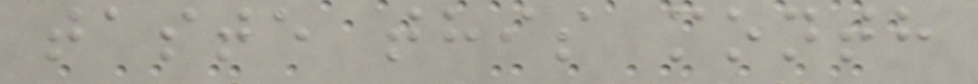taste this month
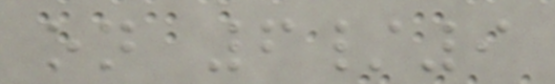on 6/9
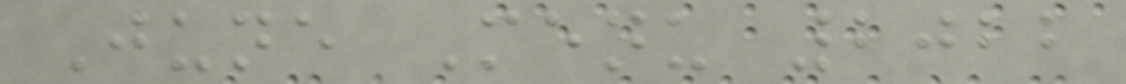June Menu 2022
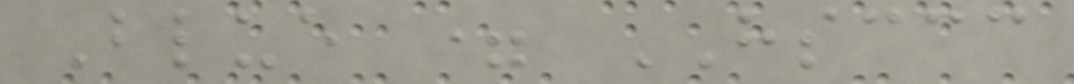Blue = HSCCC
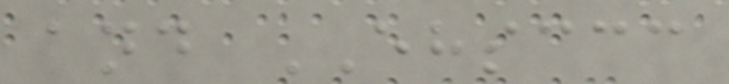and EHSCCC
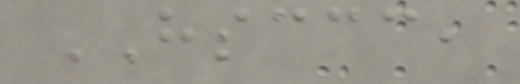HSCCC,
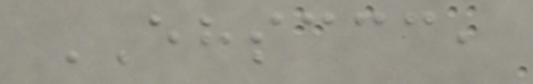EHSCCC,
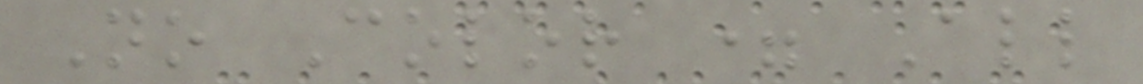No Color = All
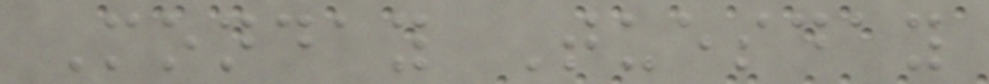Monday Tuesday
